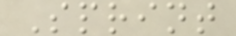Sprint
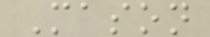Mason
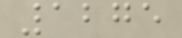1275
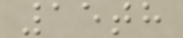15th
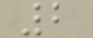2
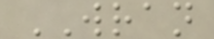WRAN
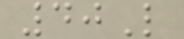40L
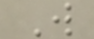W
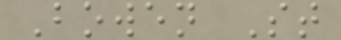Bowen St
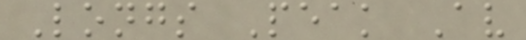Longs Peak Av
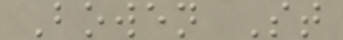Bowen St
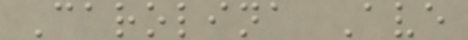Carolina Ave
